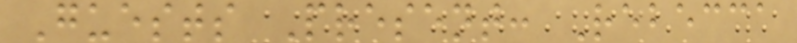Guests Present: Rebecca
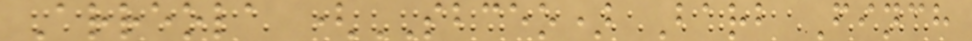Arreola (SBCEO) Barb Finch
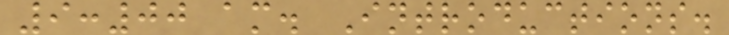9:00 am. Introductions.
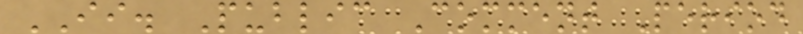II. Public Comment Period
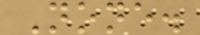None.
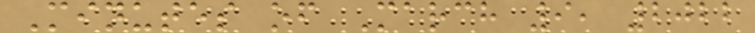Minutes of March 9, 2022
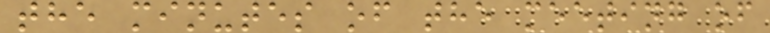the minutes of the meeting of
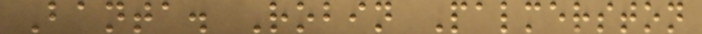Banta. Robin Palmerston
